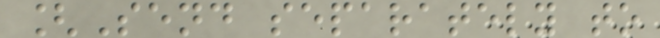[Send separately to
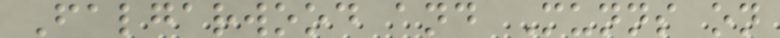Falgarwood and Munns on
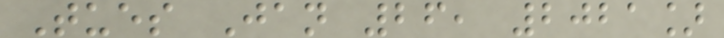Tues Jan 26, 2021]
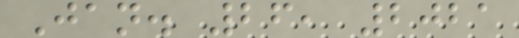Jan. 26, 2021
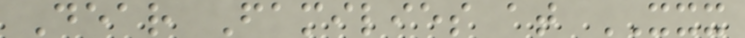Dear Families at XXX
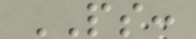PS:
